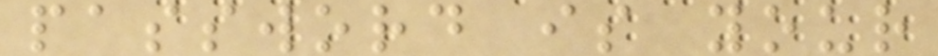password is your
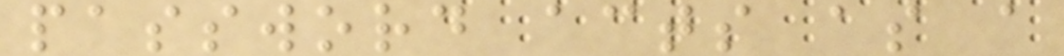password acts as a
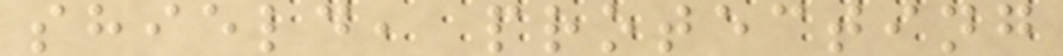shield, protecting
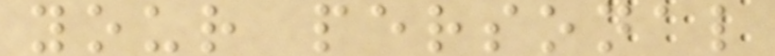your personal
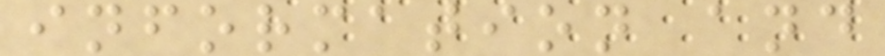information and
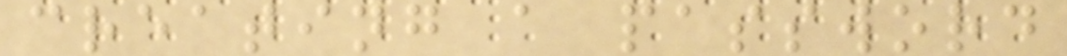creating a password
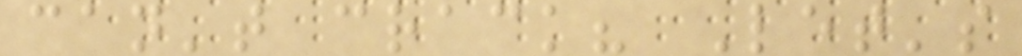can't crack? Let's
